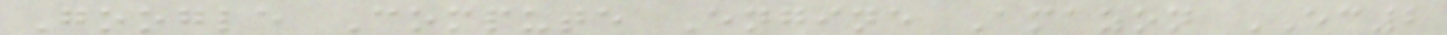Google Compute Engine Amazon EC2
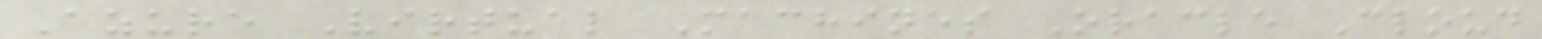Azure Virtual Machines Oracle Cloud
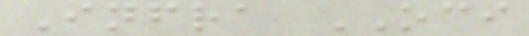Infra OCI
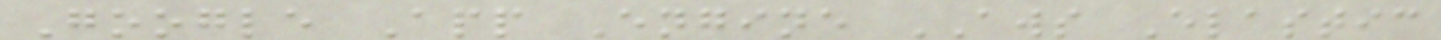Google App Engine AWS Elastic
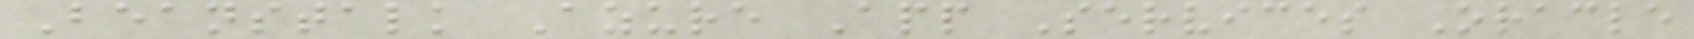Beanstalk Azure App Services Oracle
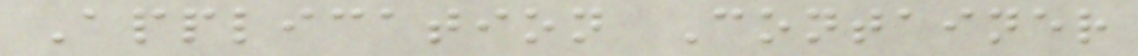Application Container
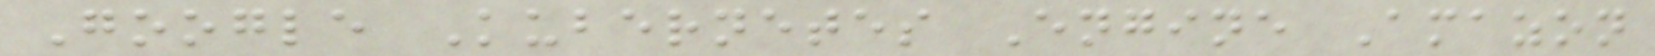Google Kubernetes Engine Amazon
